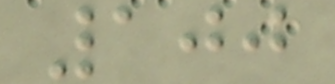100
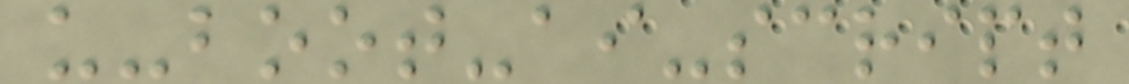u-boot-ai-script
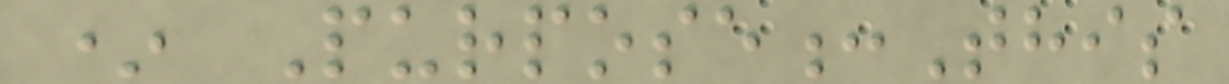* Purpose:This
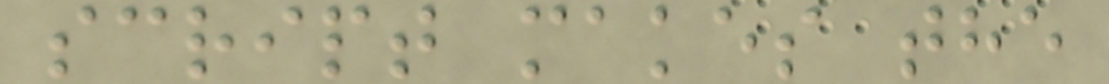script makes the
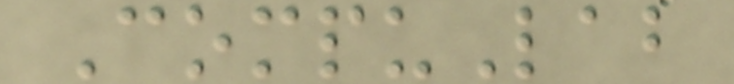CompuLab
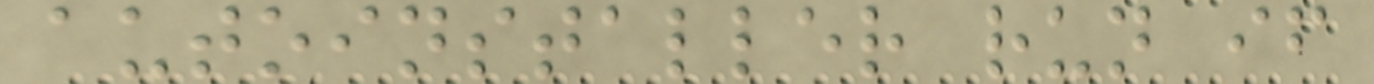autoinstaller run if
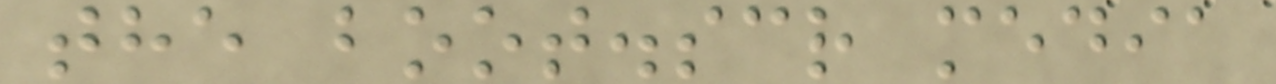the boot.scr media
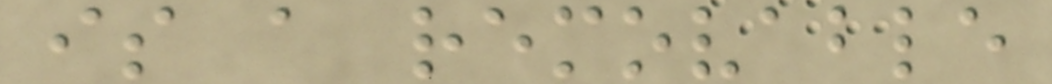is a removable
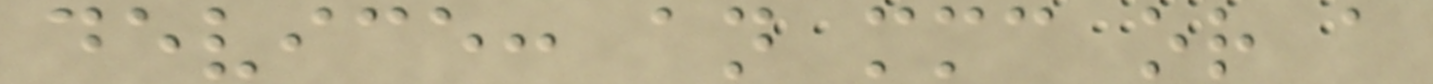device: an mmc or a
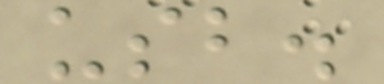usb.
